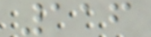116
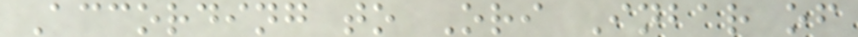According to Ori Inbar of
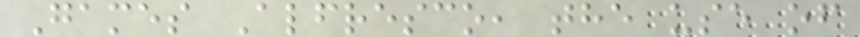Games Alfresco, the use of
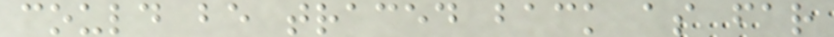could be traced back as far
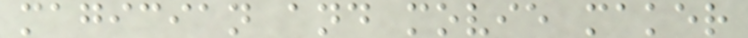magician and movie maker
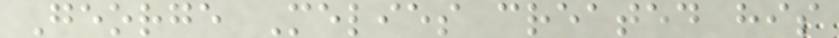George Melies created his
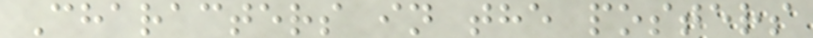Characters in the posters
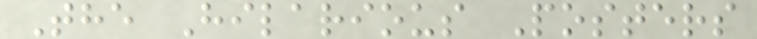The Hilarious Posters
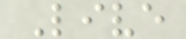Live
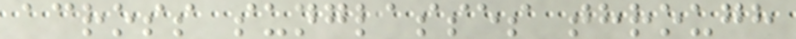across sunglasses through
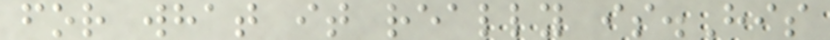for what it really is.His
